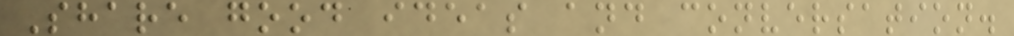Share good ideas and conversation.
